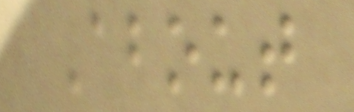About
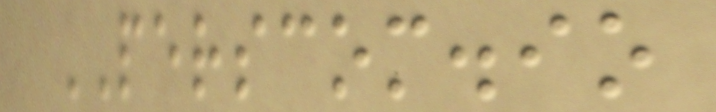PERSCOM.io
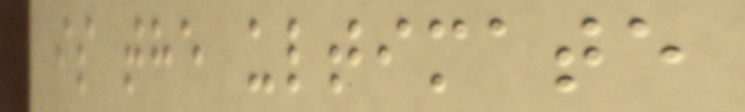is the ultimate
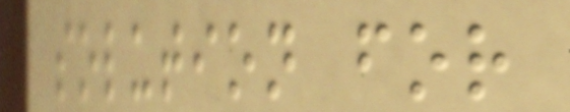solution for
